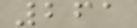261
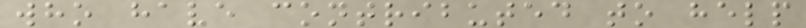who have contributed to help
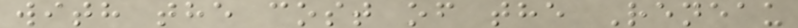with the cost of the Reneau
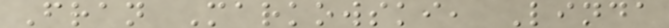Fran Markowski, Linda
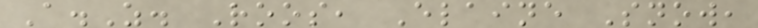A.Z. Roos, Elaine Snow,
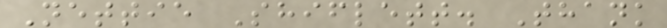Nettie Shiflett. Thank
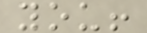you!
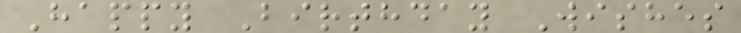Happy Birthday Wishes
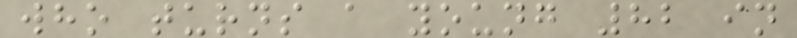who turns a young 82 in
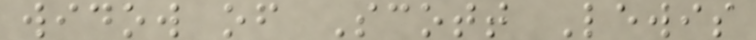widow of Scott Lewis
